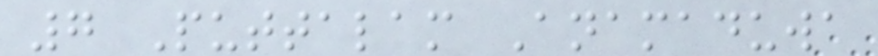7 Puttalam Anamaduwa
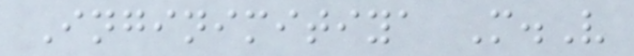Inginimitiya M.V
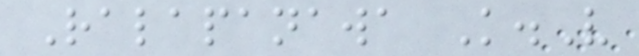Ralapanawa K.V
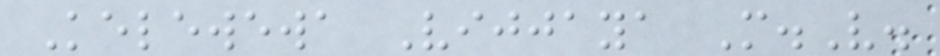Kelewewa Vijjaya M.V.
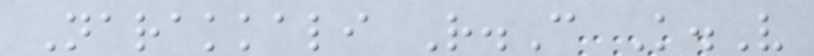Narakkali R.C K.V
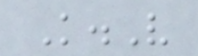K.V
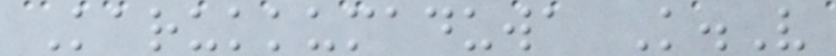Karukkumaduwa K.V
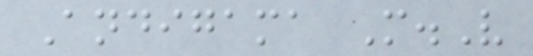Andigama M.V
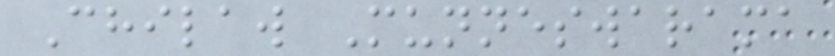Chilaw Munneswarama
